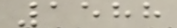1588
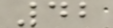42
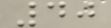40
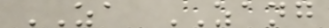ZA ZANG
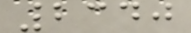2340
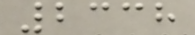2338
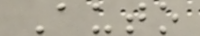Auto
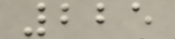225
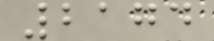2174
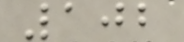102
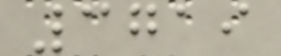3719
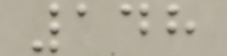148
